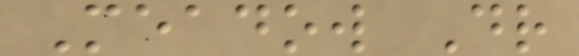Meadow Dr
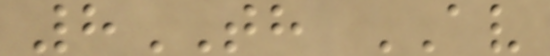8TH AV
